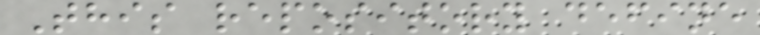This repository define
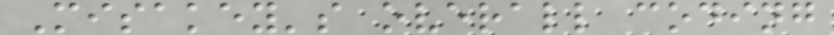Misakey's overall coding
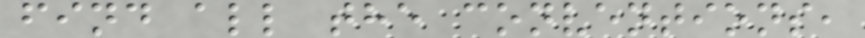find all the conventions,
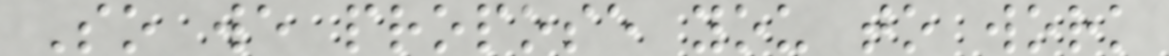So we propose you to work
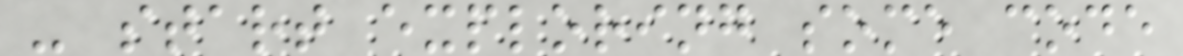- start exploring some code
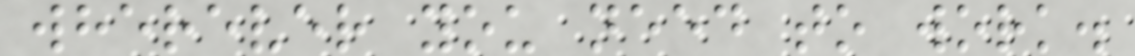wherever you need to work.
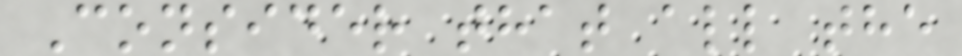Consider that all the
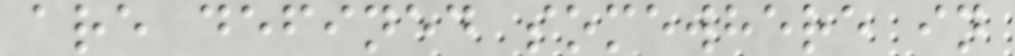are defined somewhere in
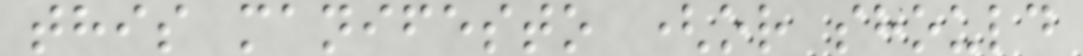this manifesto (or should
